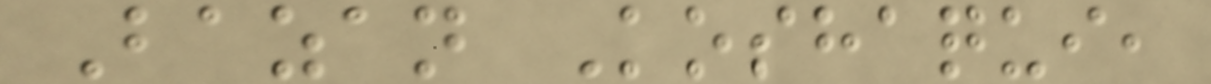Bazan Koshaqui,
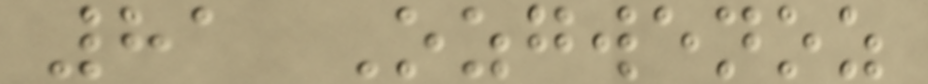81 Ozgwenoz
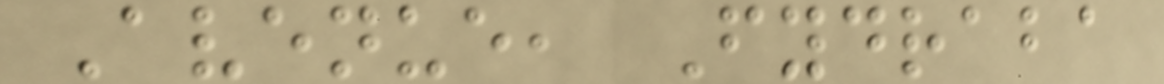Avenue, Fydraba
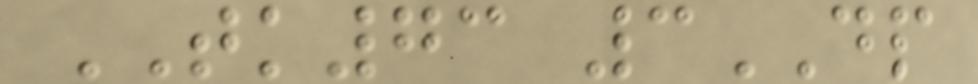TK73 3DP
